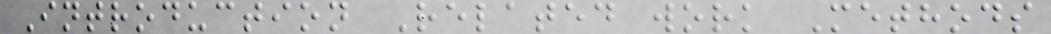Introduction Related work Methods
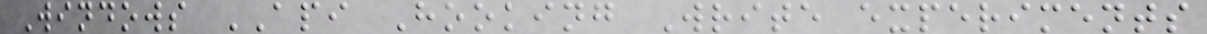Windows API Hooking Write experiments
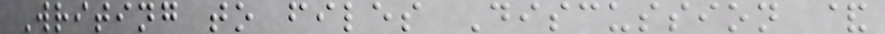Writing to files Discussion &
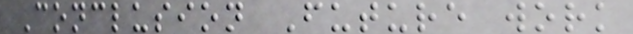Conclusion Future work
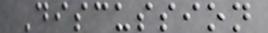Discussion
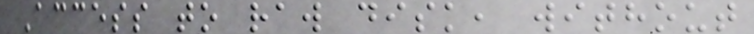Access to raw disk, without
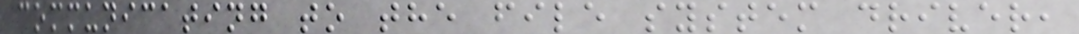communicating to the file system driver,
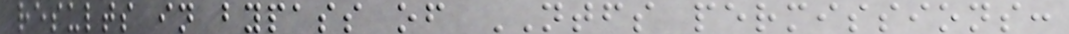results in bypass of NTFS permissions:
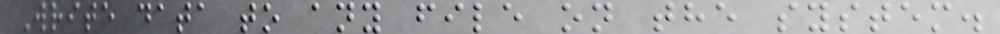Write data to any file on the system.
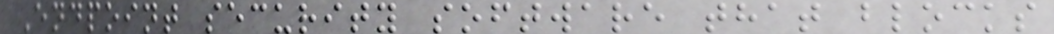Endpoint security software that blocks
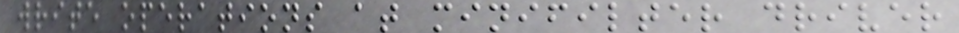write operations at minifilter driver
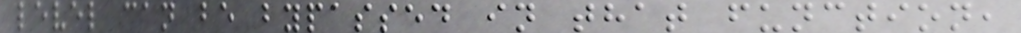level can be bypassed in that function,
